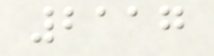2117
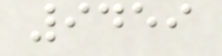9459
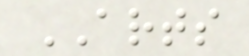ARTS
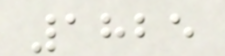1825
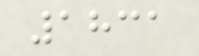1831
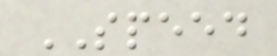SPEED
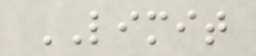LIMIT
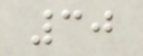30
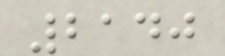2140
